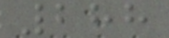288
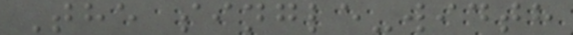The single-width
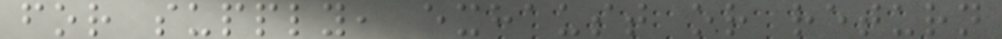for supply, exhaust or return
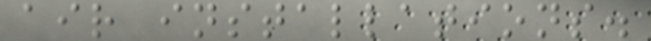air installations.
